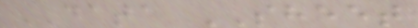DATA SHEET
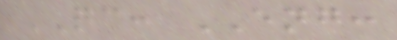QC: ENG:
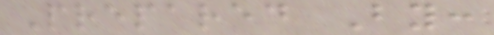Prepared By:
